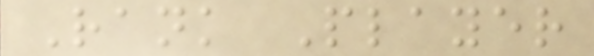Rank Player
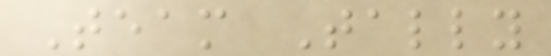Team Tally
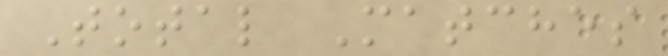Total Matches
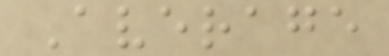Average
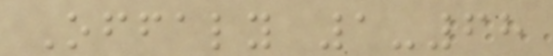Offaly 1-68
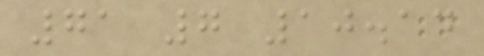71 7 10.14
